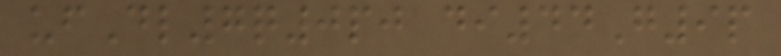ufDl7q0pj di44G9p
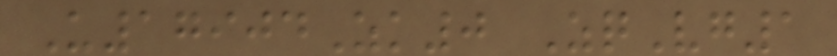U17904Zk0 ZqVg1
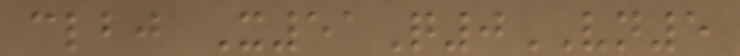clbj X51Q0VN5
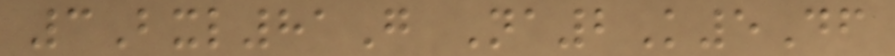3Bxl81G Na2K5Df
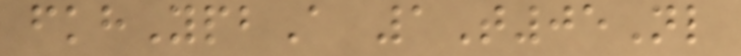fkhYpbA 1T05Nl
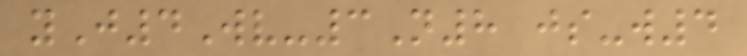yJ4Wv-3N8 js-w4
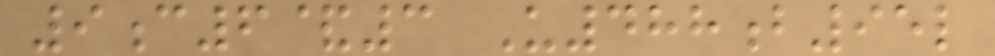9c6&3 U488b95l
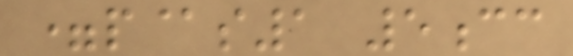=p@s1 5cc
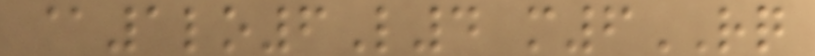@1lo6L4 m6RQ
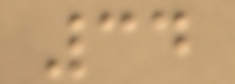34
